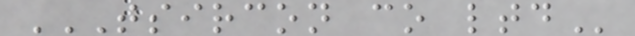TSIRCON CO LTD
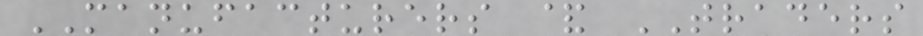MANUFACTURERS & TRADERS
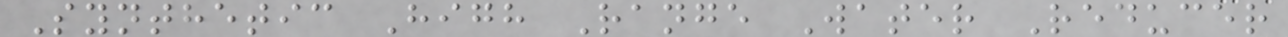Synthetic High Range Water Reducer
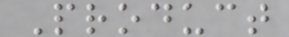Product
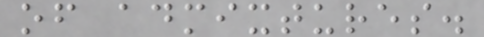of admixtures.
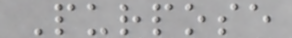Purpose
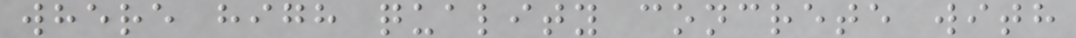where high quality concrete with
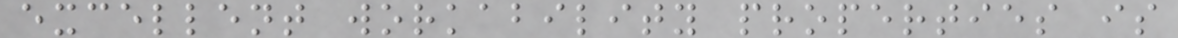excellent workability properties is
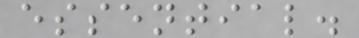essential.
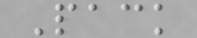Pack
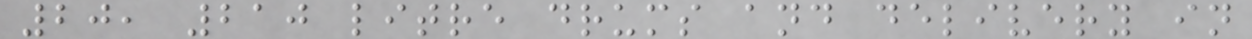20, 210 litre drums and delivery in
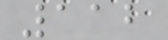112
